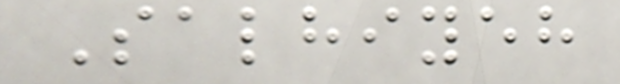Salhiyeh
